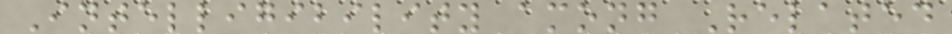Intelligibility among Related
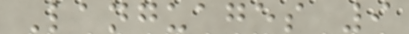Languages 9
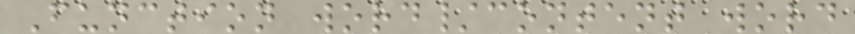Function word/content word
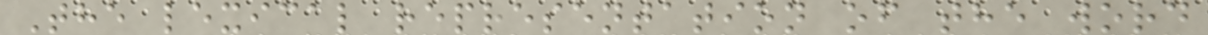The lexical representation of the word
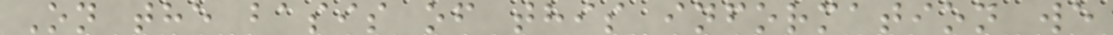On the basis of this information we
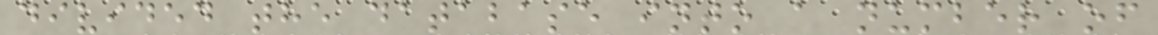divided the database into a number of
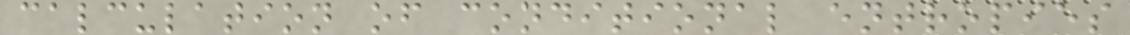calculation of conditional entropies
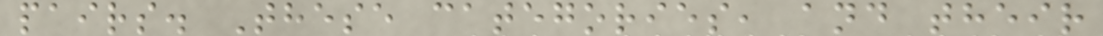pairs. These categories, and their
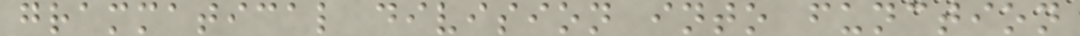grammatical division into function
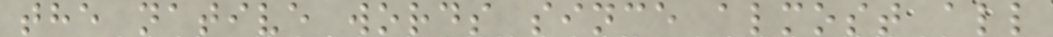the native words since almost all
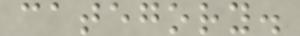category.
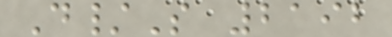D/S 2192
